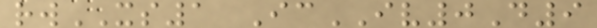rwXS1 IcIV0D9
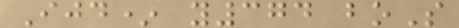Ijd* y374 boS
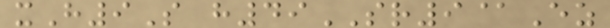xH9S h49SR9@Ez
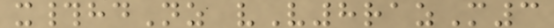x#hdNz vV8razM3
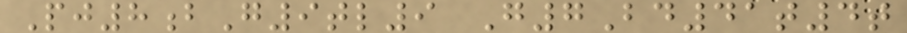Pj8bG9tl9 G7Bd41t4t
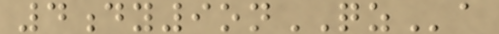4dy9onQZa
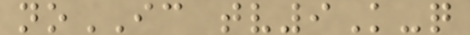noIC tv9K-q
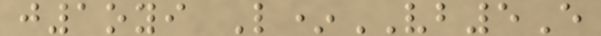j1oyi L*VB5E
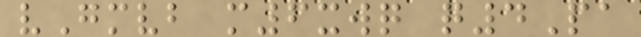vGmvb m6xwq q4Pa
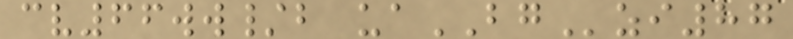cv66ww/b uaBGzi87
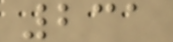231
